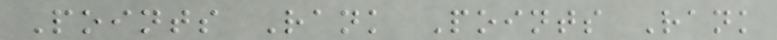Points Rank Points Rank
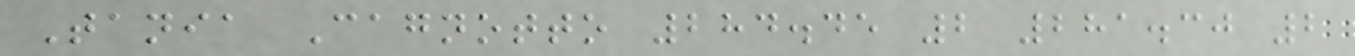Tania Cagnotto 284.45 2 281.30 2
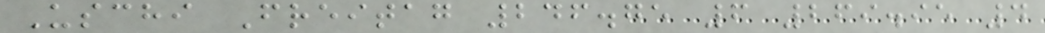Uschi Freitag 246.75 6 269.95 4
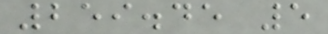259.45 5
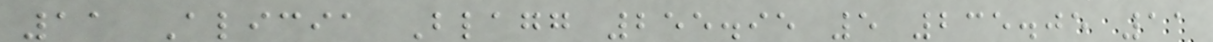11 Alicia Blagg 255.95 5 235.05 11
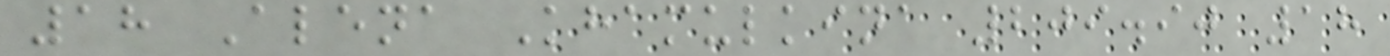18 Alena Khamulkina 209.90 18
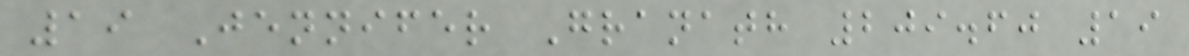19 Jennifer Granath 209.60 19
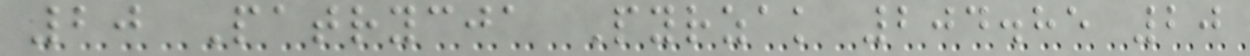20 Patrycja Pyrzak 204.85 20
